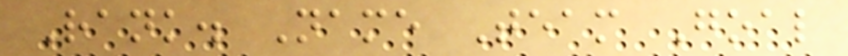Rank. Name Team Goal
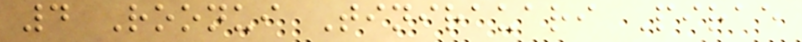4 Roonui Tinirauari Pirae
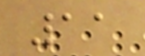11
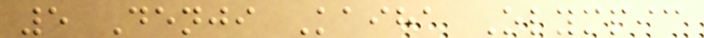5 Denji Kaiha Olympic
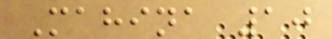Mahina 10
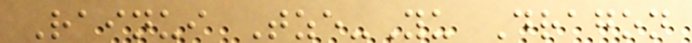Rainui Tze-Yu Dragon
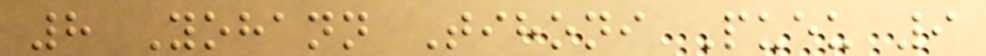8 Yohann Tihoni Pueu 9
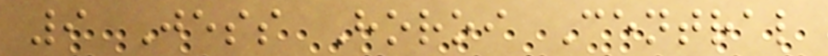9 Jess Horoi Central
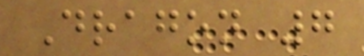Dragon 7
